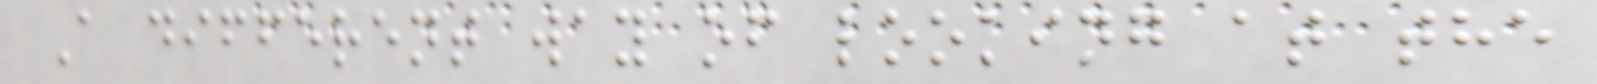A different way of looking at the
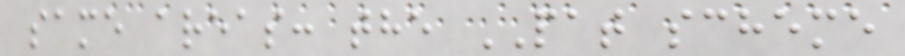same areas: the PAT scheme
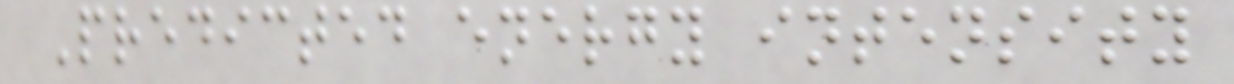Predicted energy intensity
